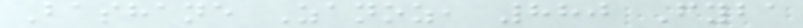Bashane Zanoz, 880 Fyba
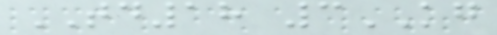TD18 3KG
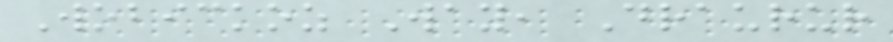Wobickoz Way, Draurur
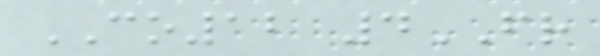CO12 4FR
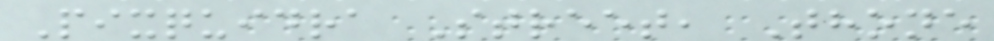Pixquidra Street, Thone
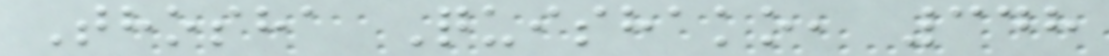Thosha Quishako, 348
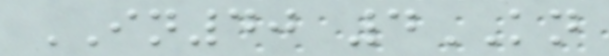IN40 4KN
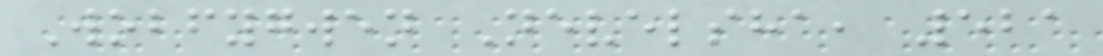Wobfygwen Nevelsha, 521
